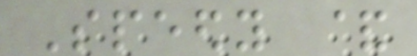Speedy &
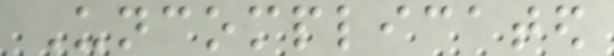Uncomplicated
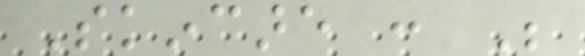Skincare : Be
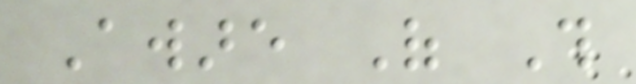Aware Of This
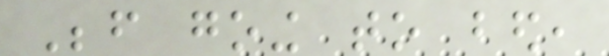Before going to bed,
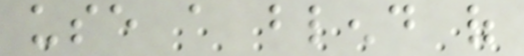use a blend of
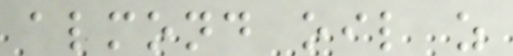almond oil as
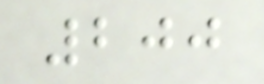200
